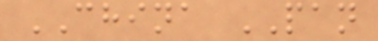CHINA PAN
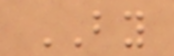BY
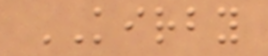KIRBY
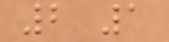2 1
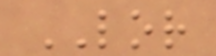LOR
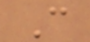C
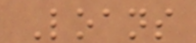Loans
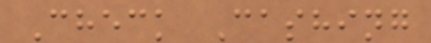Check Cashing
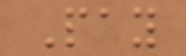Pay
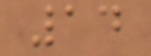14
